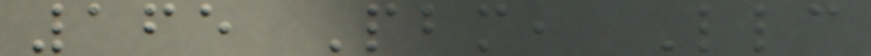165 Pbm, Llc
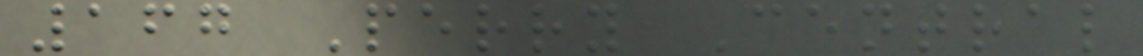167 Perry Central
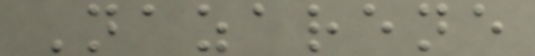Nazarene
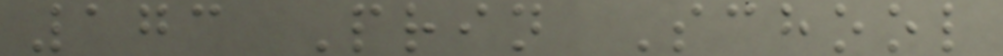173 Prin School
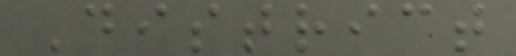District
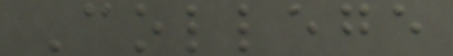College
